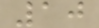10
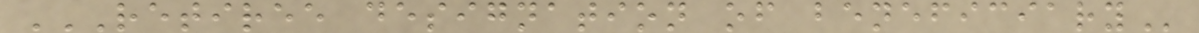RETIREE DESIGNATION OF BENEFICIARY
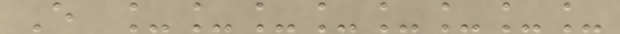E ________
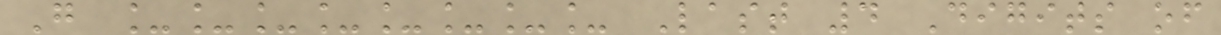G ________ Last 4 Digits of
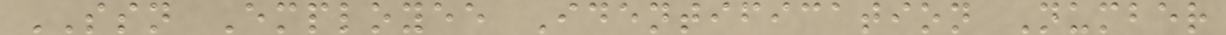SSN Employee Identification Number
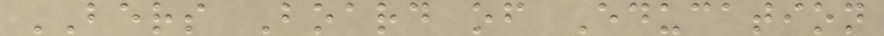BERS Board of Education
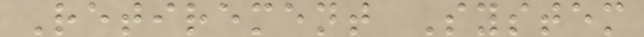Retirement System
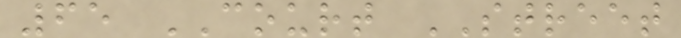65 COURT STREET
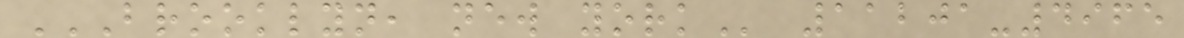BROOKLYN, NEW YORK 11201-4965
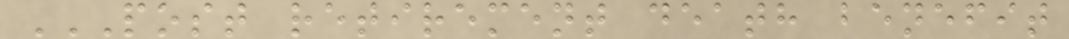POST RETIREMENT DEATH BENEFIT
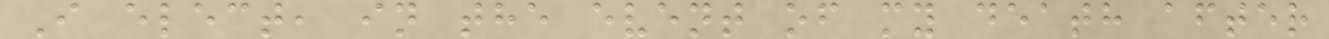I elect, in the event of my death after
